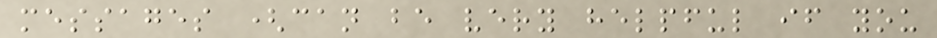messages (can be very helpful if you
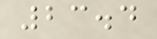23.4
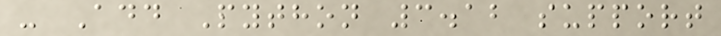- Add Python 3.12 support
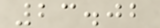23.02
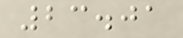23.01
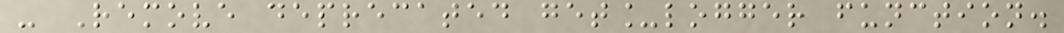- Remove deprecated get_logger function.
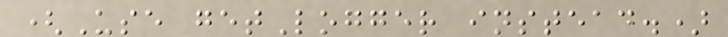(Use getLogger instead.)
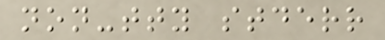non-tty stderr
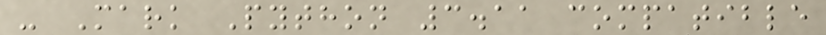- Mark Python 3.11 compatible
